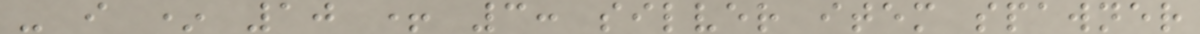- i * 10 + 3: silver item spawner
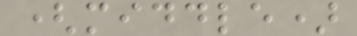(middle)
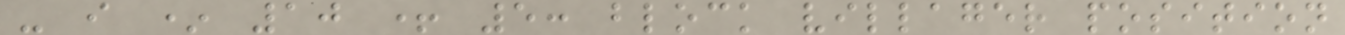- i * 10 + 5: block villager position
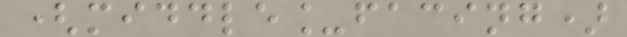(middle_facing)
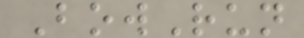BowRun
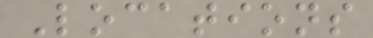Locations
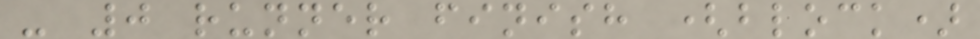- 0 runner finish (block)
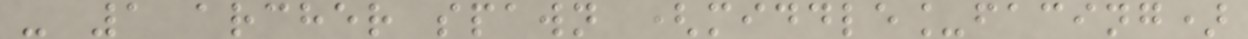- 1 archer spawn (middle_facing)
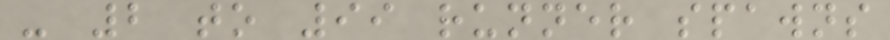- 2 to 99 runner spawns
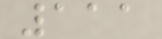111
